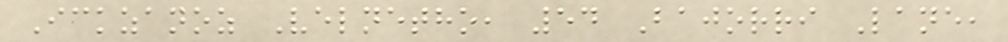Ickzanoz Velnetho, 54 Bajorri Lane,
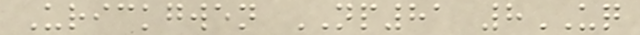Urickgwen NP81 8UQ
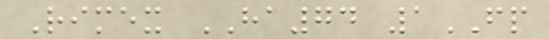Rimex HA74 1FP
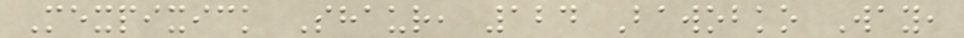Mexpixick Shaur, 124 Bawobko Way,
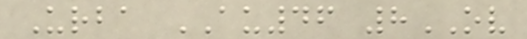Urba AU46 8OV
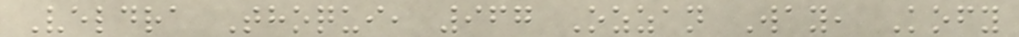Veldra Thoqui, 967 Ozzan Way, Kofy
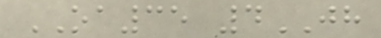OA35 4JH
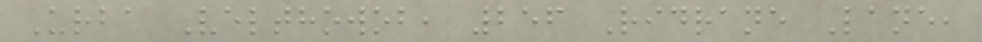Urba Velthowob, 256 Ridrane Lane,
